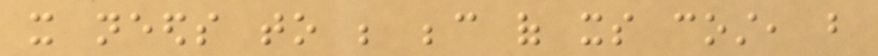it needs to be because of its cost, but
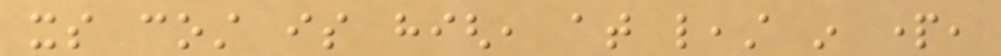its cost is high, at least in part,
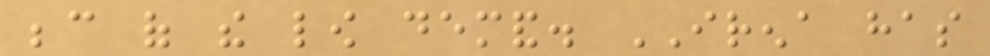because of the low demand. IRENA has
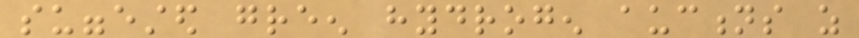suggested green hydrogen auctions as
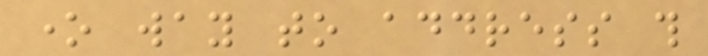one way to address this
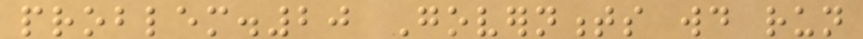problem.20 Governments would run
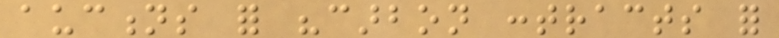auctions for "carbon contracts for
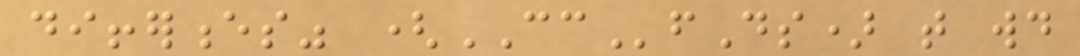differences" (CCfDs) that would
